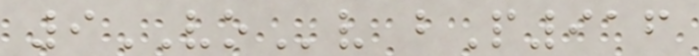9VOv bP916
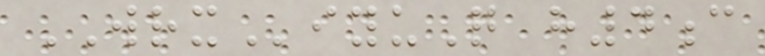WRXiyuQ h4c
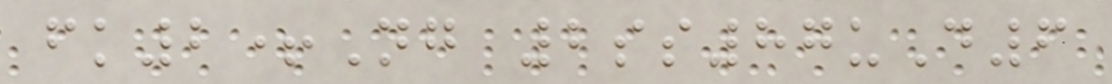fk2+Ng 2ss87uD6
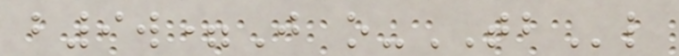b9w=J o-TBl
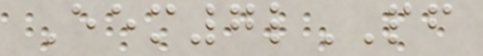Eem7lPF
